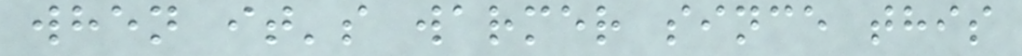when it's warmer since this
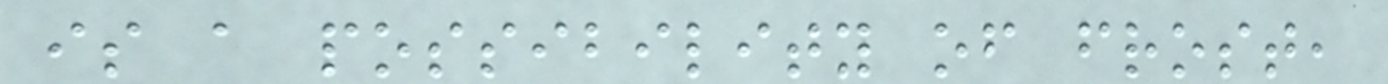is a possibility of frost,
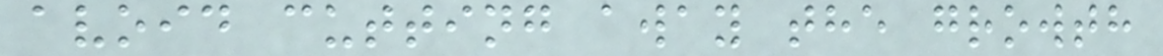avoid cutting away the growth
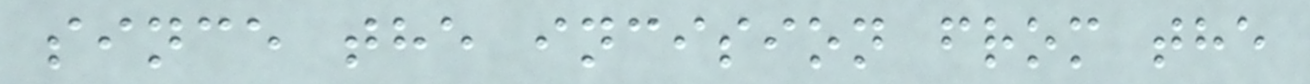since the incision from the
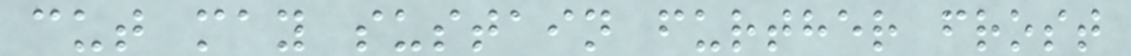cut may sustain further frost
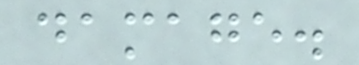damage.
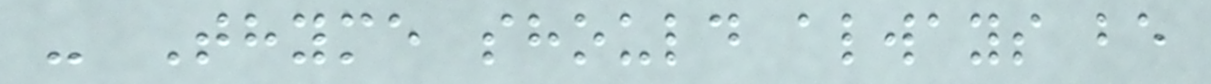- Thyme should always be
